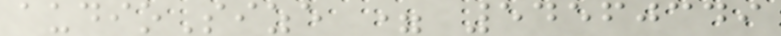audioSize = 54560349
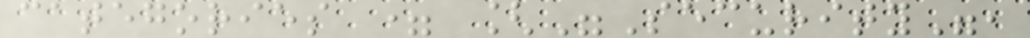categories = ["Security",
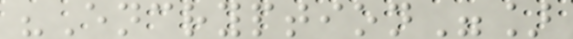"Encryption"]
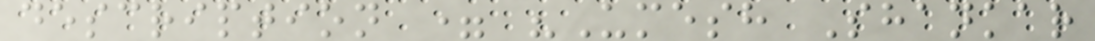description = "Umesh Shankar
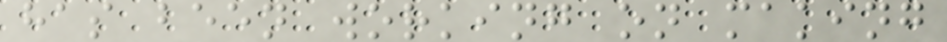has been working on making
